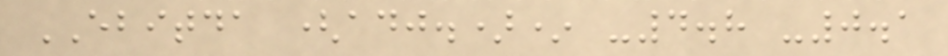EBITDA (adj.)* -4.8 -0.1
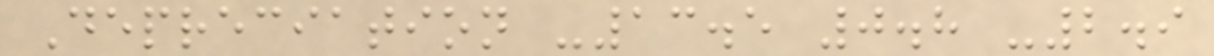Depreciation -13.5 0.8 -2.9
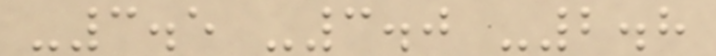-3.5 -3.0 -2.8
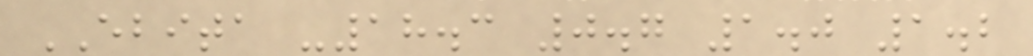EBITA -18.3 0.7 1.0 1.2
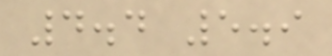4.4 5.9
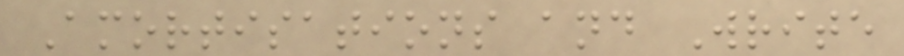Amortisations and Write
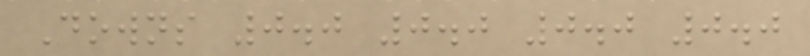Downs 0.0 0.0 0.0 0.0
